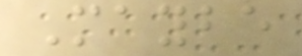Maybe
